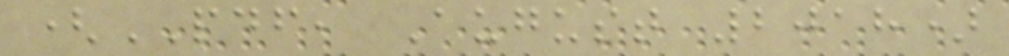(PDF, August 2018)
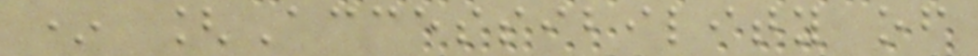* [Accessibility of
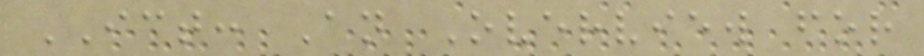ICT: An Overview for
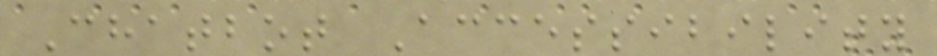Chatbot Accessibility
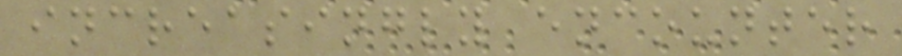increasingly encounter
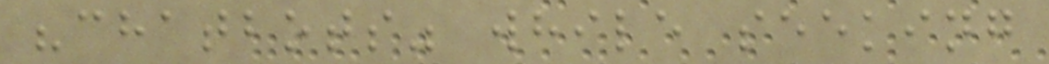"chatbots" while seeking
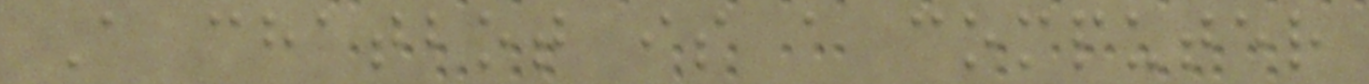A chatbot is a computer
